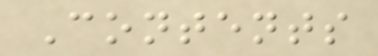Contents
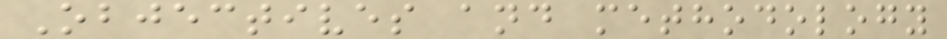Objectives and methodology
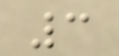3
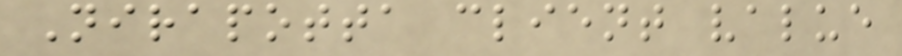Nirapotta client value
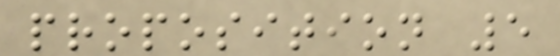proposition 5
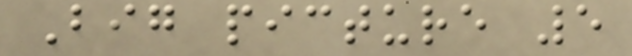Big picture 5
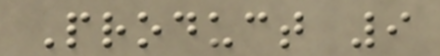Product 9
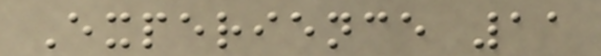Experience 11
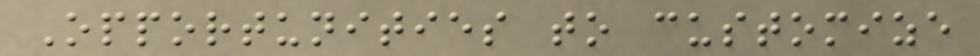Opportunities to customize
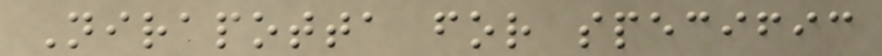Nirapotta for specific
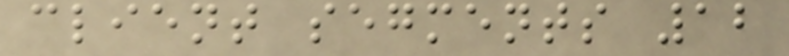client segments 12
